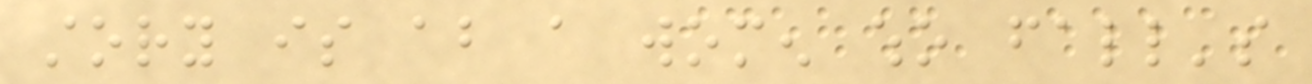story is about a women who fall's
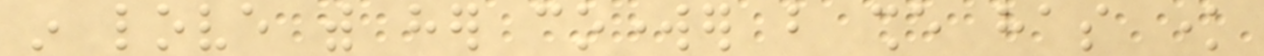in love with her coworker but she has know
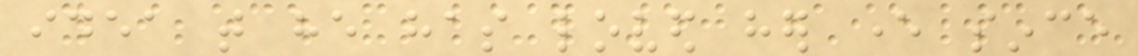idea that he has loved her ever since
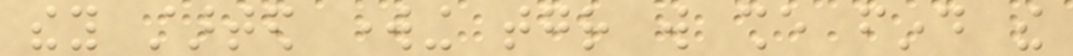they started working together will she find the
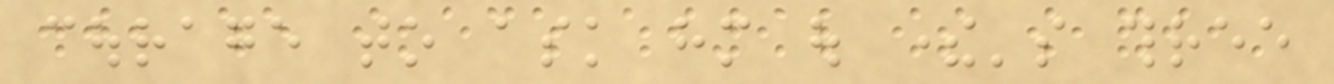courage to ask him out there's three
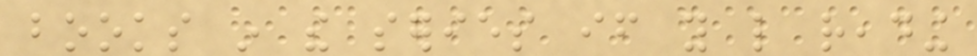books in the series if you like reading
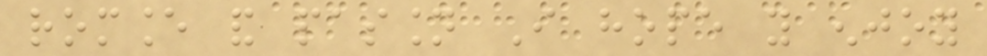romance and passion I hope you enjoy
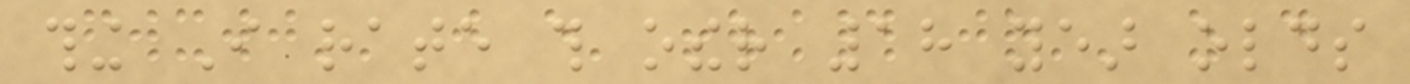thing I rate this other 18 year olds
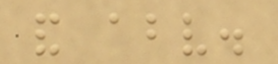and above.
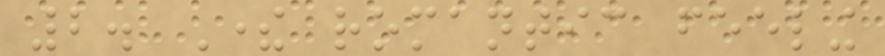2. There romantic feeling
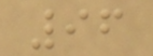96
